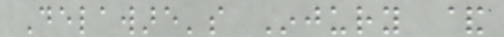Delaware's Injury &
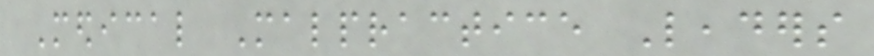Medical Malpractice Leaders
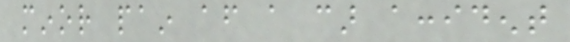minor pain after a car accident
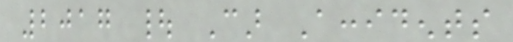2017 | Car Accidents
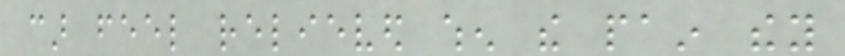car feel relieved when the pain they
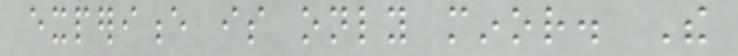experience is only minor. The
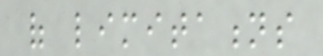of limitations
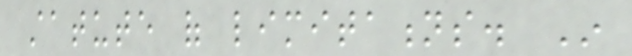statute of limitations. In
